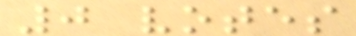0 votes
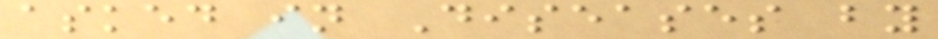asked in Diseases by
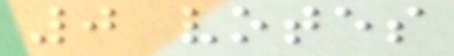0 votes
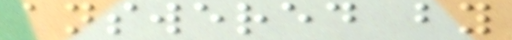answered by
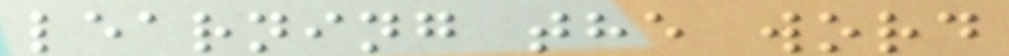learning the word
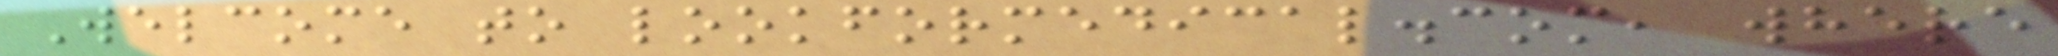Welcome to lookformedical.com, where
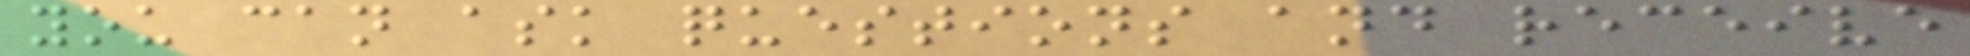you can ask questions and receive
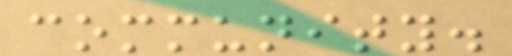community.
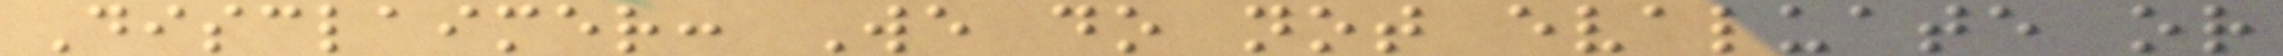Disclaimer: We do not evaluate or
